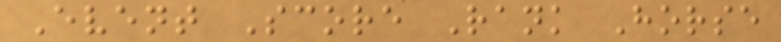Event Score Rank Horse
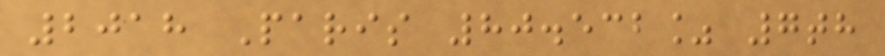2018 Paris 80.532% 7th
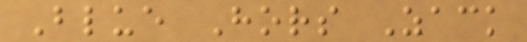Blue Hors Zack
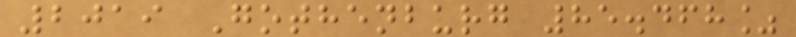2019 Gothenburg 85.468%
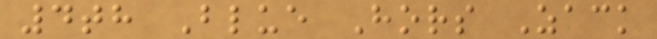4th Blue Hors Zack
